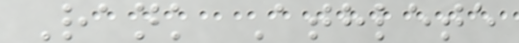Rank Athlete
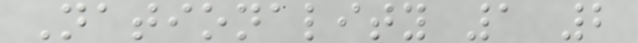Nationality 1 2
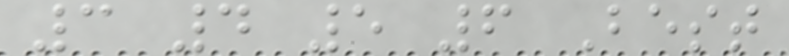3 4 5 6 Best
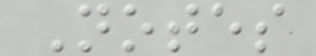Notes
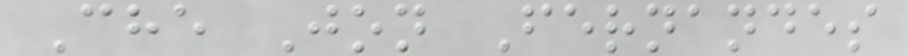Che Jon Fernandes
